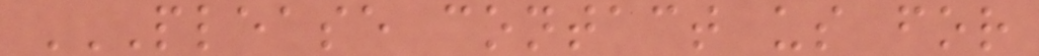PLEASE CONTACT US FOR
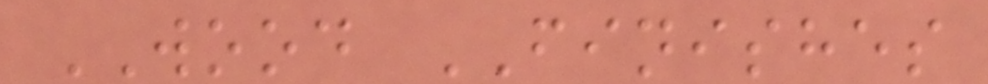WOOD FINISHES
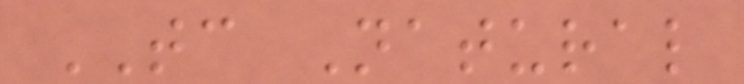TC Natural
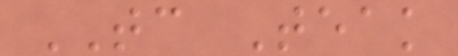TC Teak
